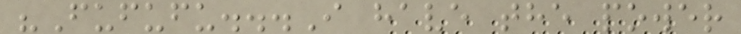"Fufufu...I have the power
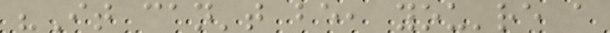"It can't be, you're a
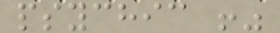psychic !"
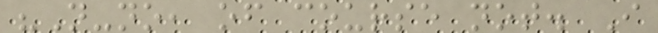"N-no, of course not. I
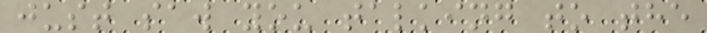just saw you talking to the
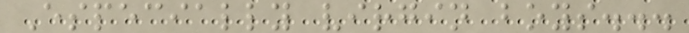Especially virgin boys...
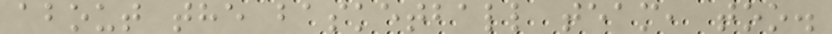about the basketball team, too.
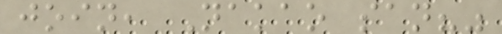join, Nakao san?"
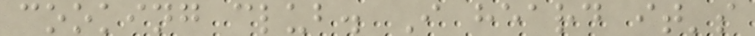cooking club. I heard it's
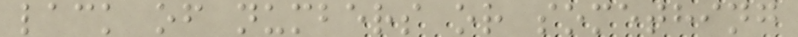lack of numbers or something
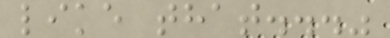like that..."
